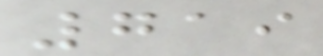719
